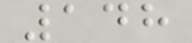148
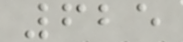625
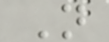N
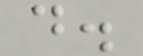d.
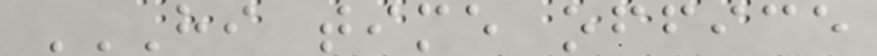HI TIME OFFICE
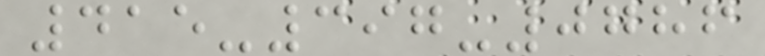415-397-0786
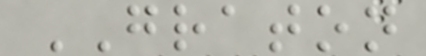GRATON
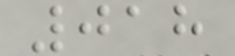018
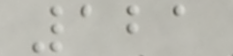121
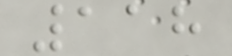118
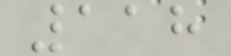118
